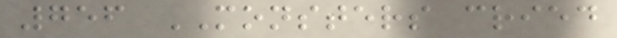756 MONSTERS cried
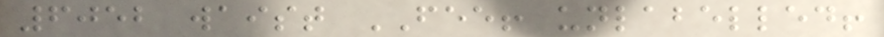6052 waist FEE! unlabelled!
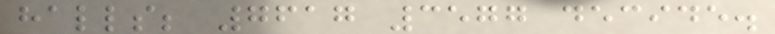halls; 7617 3577 decide.
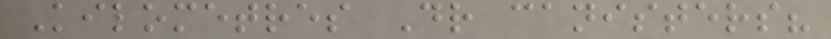Kilometres Dr canisters?
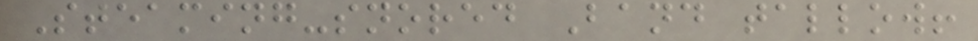Steaming-snored Band tallow!
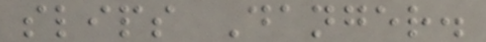slips Danger.
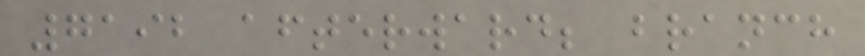7192 afterward; branch
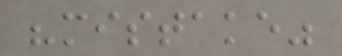"mistake"
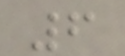6
